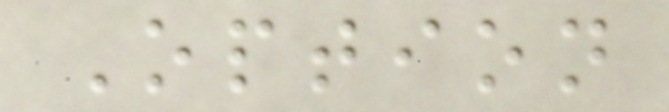Option
